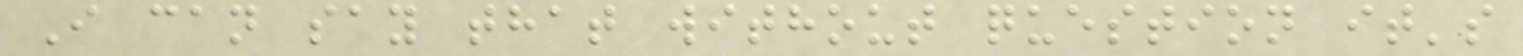I can say that without question it's
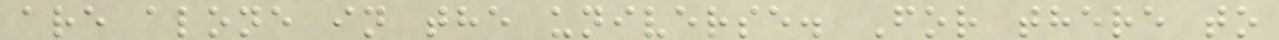are alone in the universe. For there to
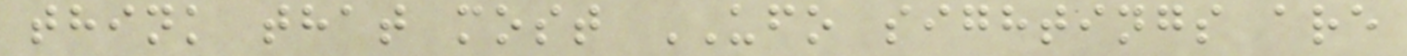think that most UFO sightings are
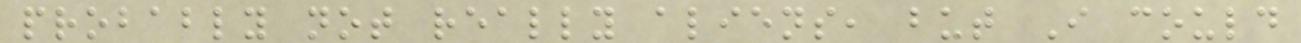probably not really aliens, but I could
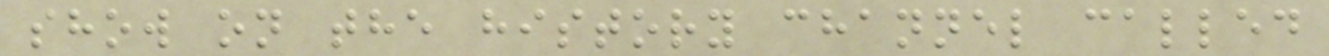show on the history channel called
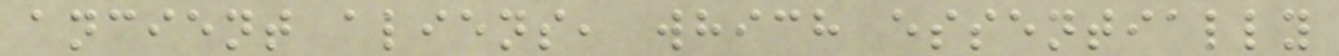ancient aliens, which essentially
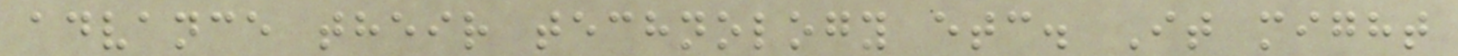advance their technology etc. It might
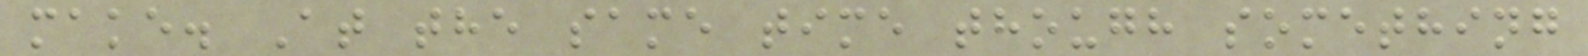make. At the same time though something
